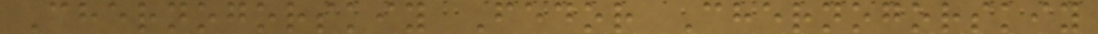Chernogorskiy Fedor Chernogorskiy
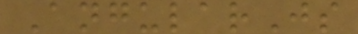AngularJs
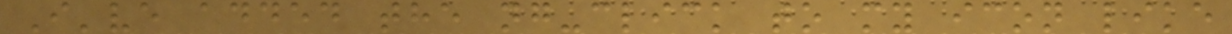I've added the ng-click to my icon like
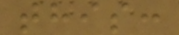this:
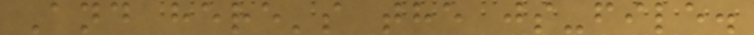And here's the js-file.
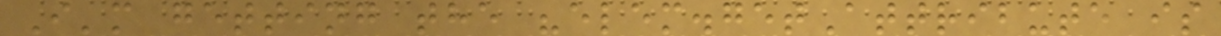I'm getting the "elem.getAttribute is
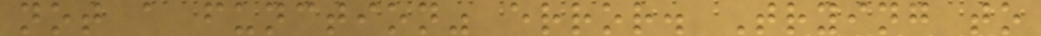not a function" error. Trying to
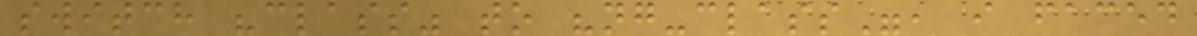switch "class" to "ng-class", i faced
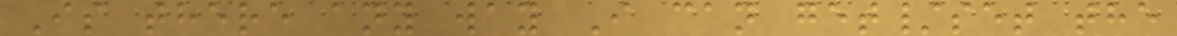Is there any way I can get/set the
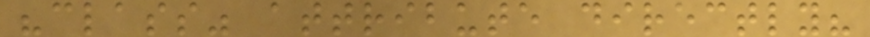"class" attribute directly?
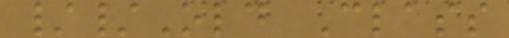//Old Class
